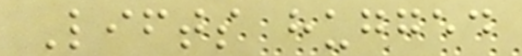Lifts hugged
